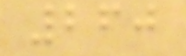260
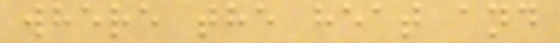where the heat and
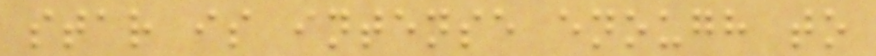star is intense enough to
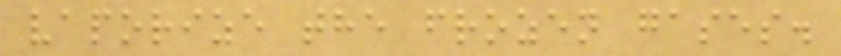vaporize the frozen gases.
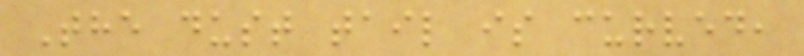The dust tail is curved,
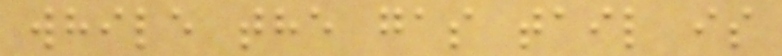while the gas tail is
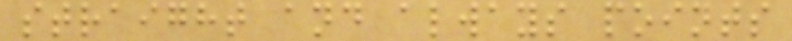straight and always points
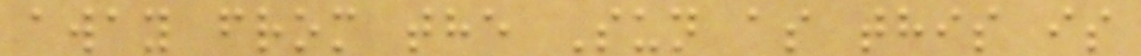away from the Sun as this is
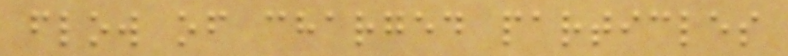flow of charged particles
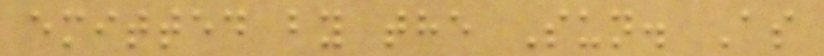emitted by the Sun. As
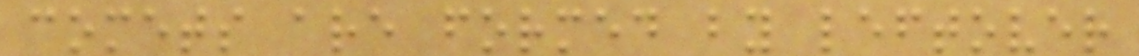comets are formed by leftover
